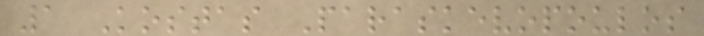1 Kostas Paraskevopoulos
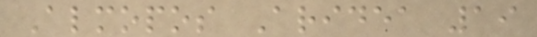Almopos Aridea 19
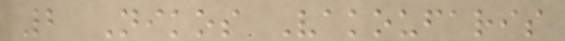2 Nikos Vakoufaris
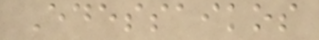Edessaikos
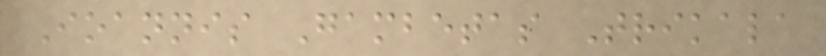Ioannis Gambetas Trikala
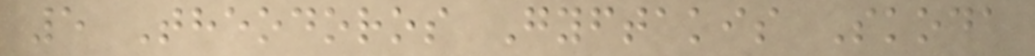5 Theodoros Gyftakis Skoda
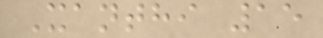Xanthi 15
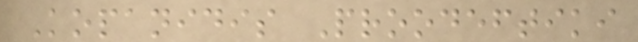Kopanidis Proodeftiki
